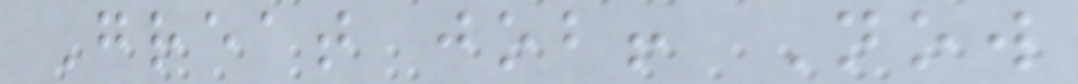Great job! Now
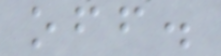off.
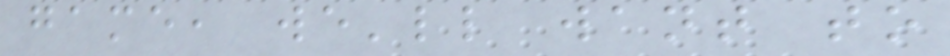game, we'll want to
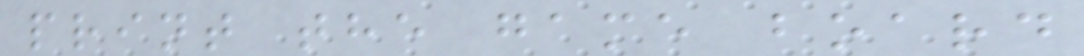print the game board
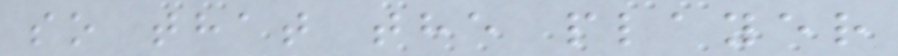so that the player
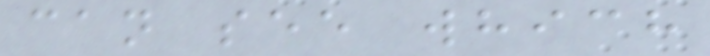can see which
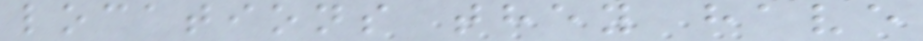locations they have
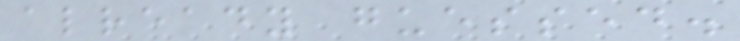already guessed.
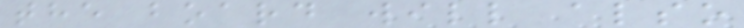the board will also
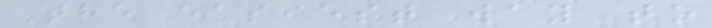The easiest way to
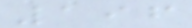196
